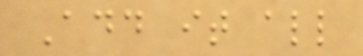Add it all
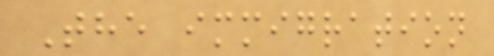The immigration
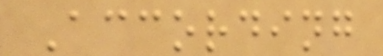According
